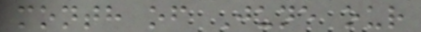month of June our
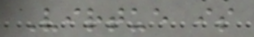Virtue is
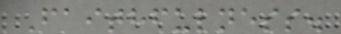Faithfulness.
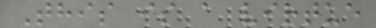This is a virtue
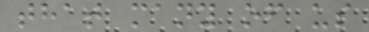that many of us
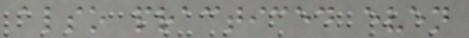also practiced even
